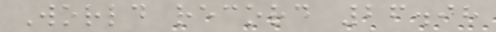World record 26.98
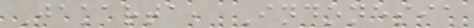Jakarta, Indonesia
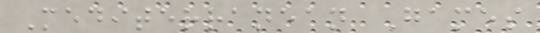Mediterranean Games
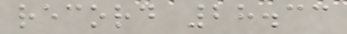record 28.33
